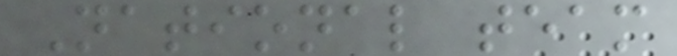National team
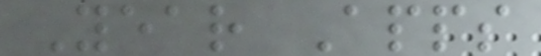Year Apps
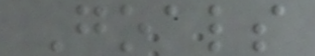Goals
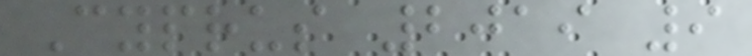Cyprus 2019 9
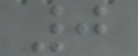0
